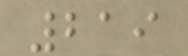219
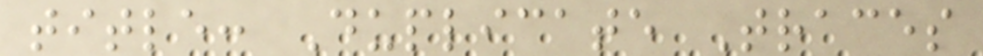title: Duplicate Traces
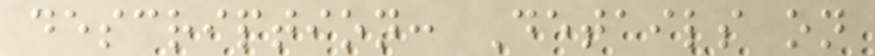description: Details on
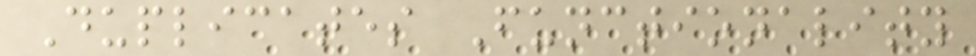Duplicates Functionality
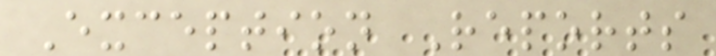Exception Reports
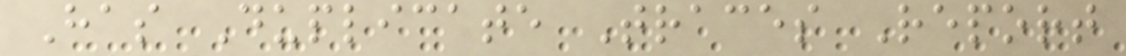Has Duplicate Traces Report
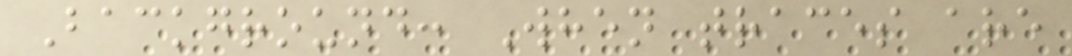Background: When traces are
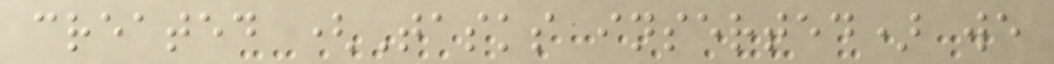created (Tasks inserted) we
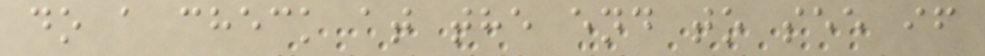do a check at the end to see if
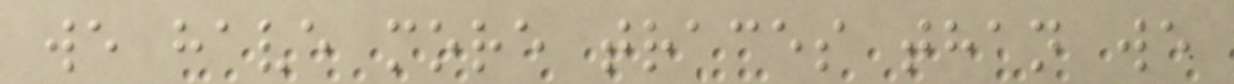we have more traces than we
